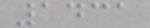1431
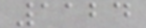1124
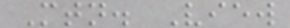Mtn. View
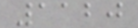1120
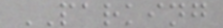PARKING
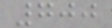700
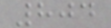804
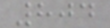804
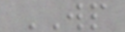WP
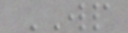WP
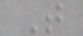T
